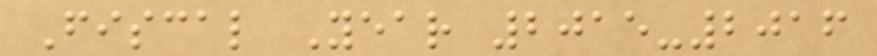Fiscal Year 2015-2016
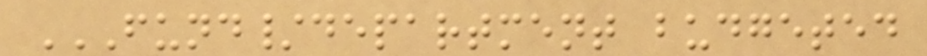FUND/DEPARTMENT BUDGETED
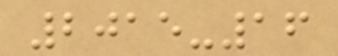2015-16
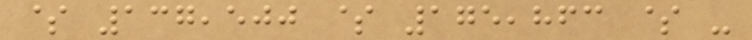$ 137,500 $ 175,863 $ -
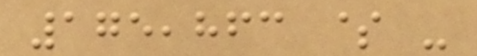175,863 $ -
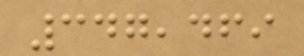347,469
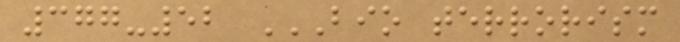377-52 BIO TERRORISM
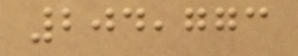204,773
